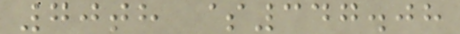70th $347.08
